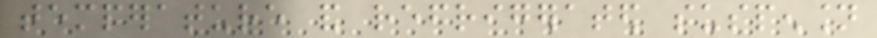temperature and refrigerated suspension
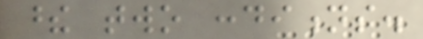these two conditions.
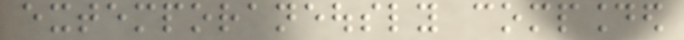extemporaneously compounded
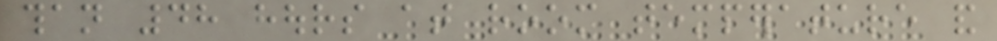than 48 hours at room temperature and
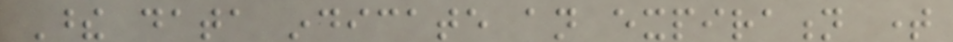These data indicate an expiration time
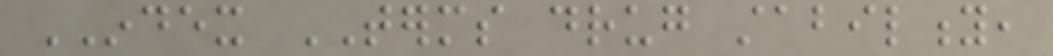INDEX TERMS drug stability,
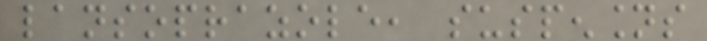lansoprazole, suspensions
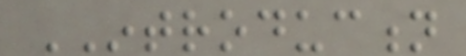INTRODUCTION
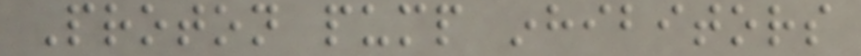Proton pump inhibitors
